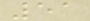51
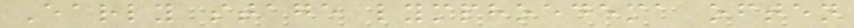Early stage lymphoedema often
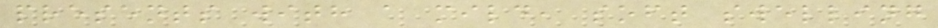presents with a mild, soft swelling
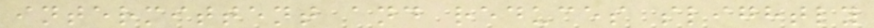intermittent and reduces slightly
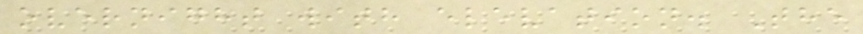overnight with elevation. The
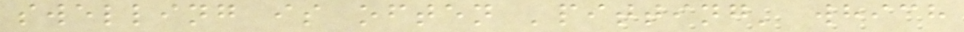swelling is often 'pitting' which
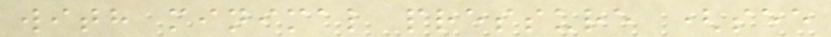with minimal pressure (see
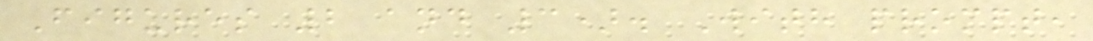Figures 2 and 3). With prompt,
